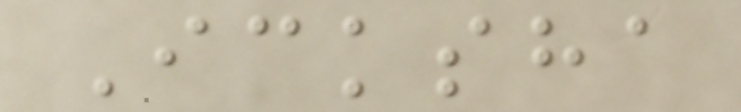Icksha
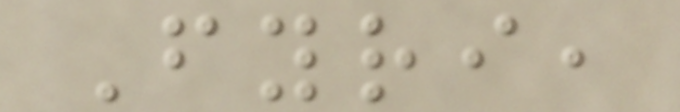Fyri,
